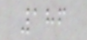186
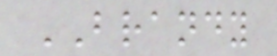BRANDY
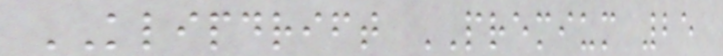KLIPDRIFT PREMIUM 25
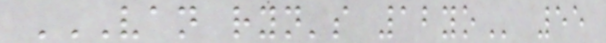VAN RYN'S 12YO 55
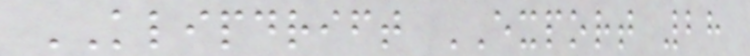KLIPDRIFT EXPORT 28
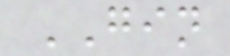GIN
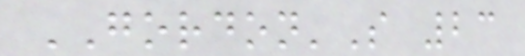GORDON'S 23
